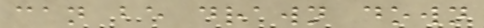can be drawn down
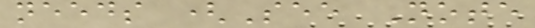needs (See Note
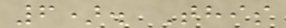6). This
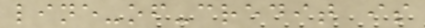line-of-credit is
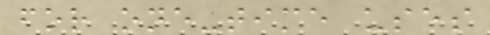for one-time uses
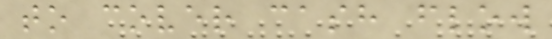to cover cash flow
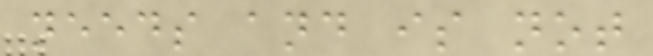needs and is not
